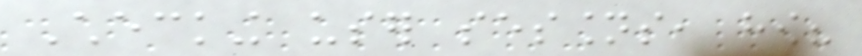Checking user sessions, how?
